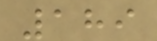189
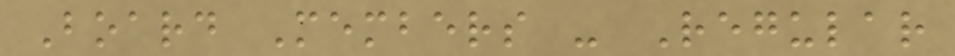Board Members - Regular
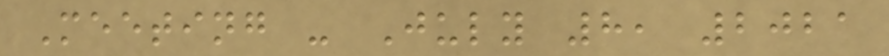Meeting - July 8, 2021
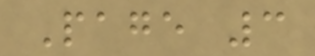Page 3
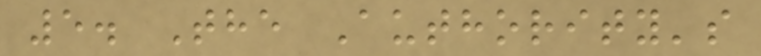5. The Authority's
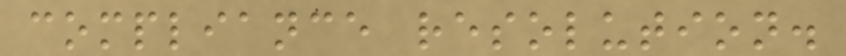compliance resolution.
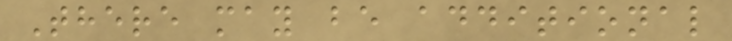There may be additional
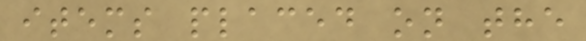items placed on the
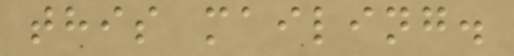this mailing.
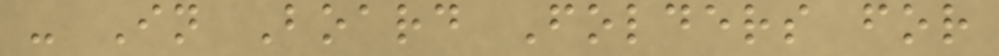- In Board Folders for
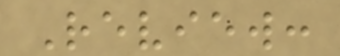Review:
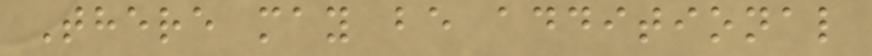There may be additional
